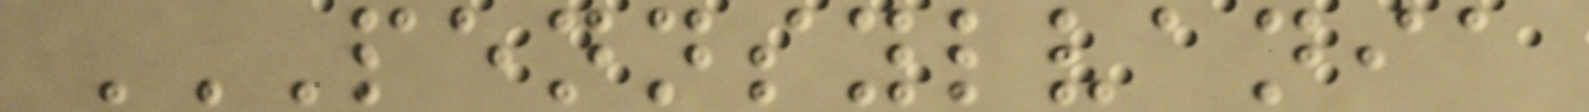PENNSYLVANIA
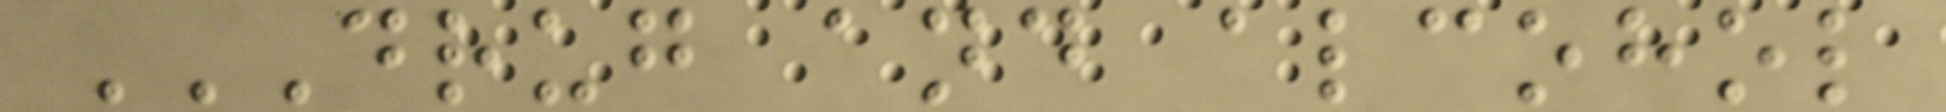DRUG AND ALCOHOL
